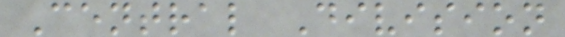Central Division
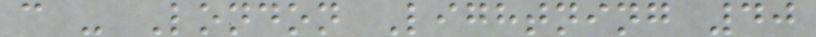c - London Lightning 40
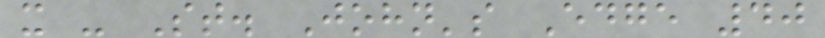x - St. John's Edge 40
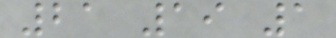21 19 1
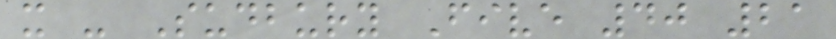x - Sudbury Five 40 21
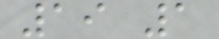19 1
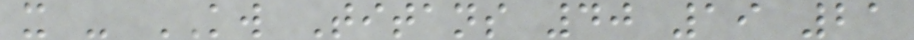x - KW Titans 40 19 21
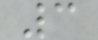3
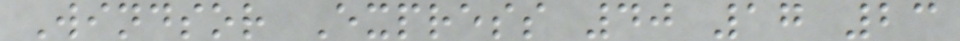Windsor Express 40 17 23
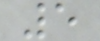5
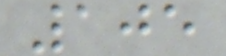105
